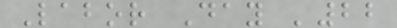Labor Day '22
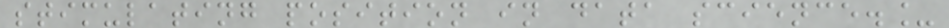stimulating position in data science._
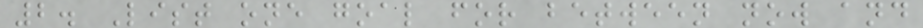2. List one goal for between now and
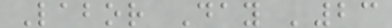Labor Day '23
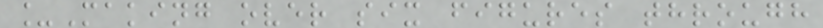_Making over six figures through
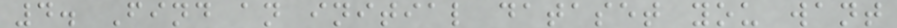4. Find an initial dataset you want
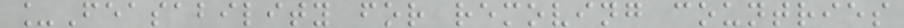_Feasability for removing countries
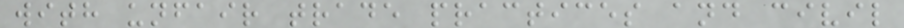with unfair trade practices and civil
